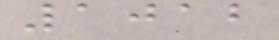1012
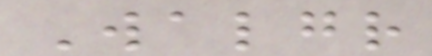Walgr
